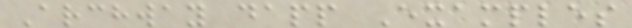Archway dapp Examples
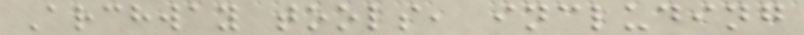Archway tools, including
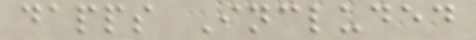dapps Included
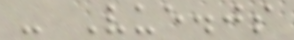- Vue.js
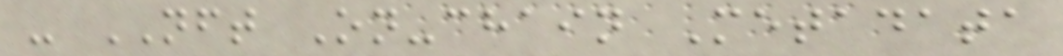- NFT On-chain Metadata
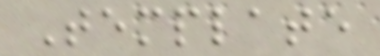Template
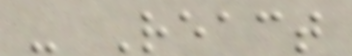- React
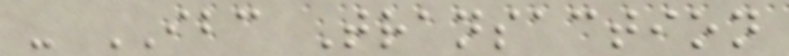- IBC Transaction
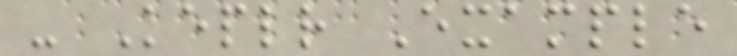- Keplr Example
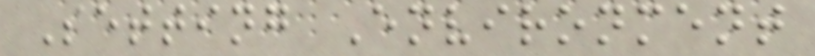Setting Environment
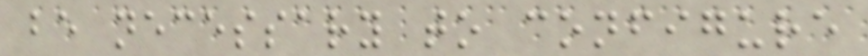be necessary to configure
